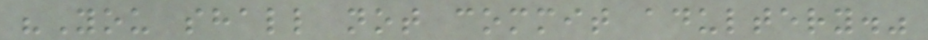"You shall not commit adultery."
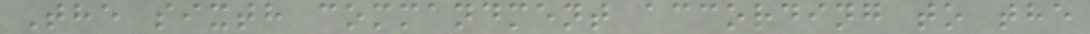The sixth commandment according to the
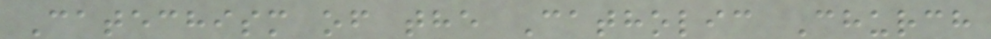Catechism of the Catholic Church
